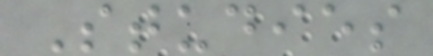Studies
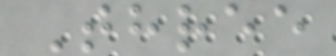Three
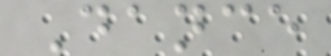Dance
